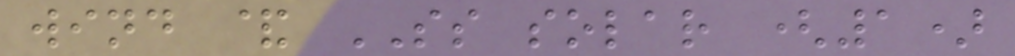wind & SS solar (1)
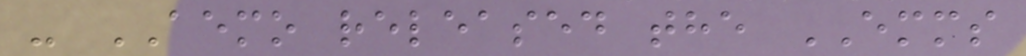- AEMO released the EMMS
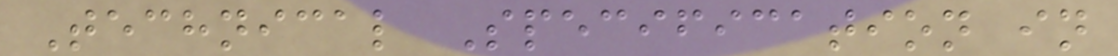Technical Specification in
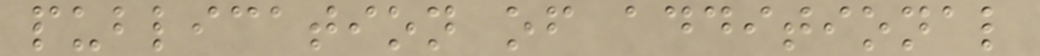publication of additional
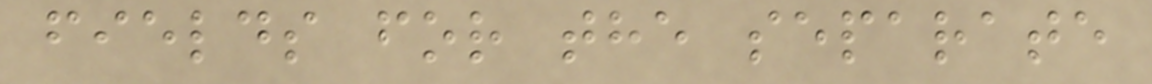fields for the separate
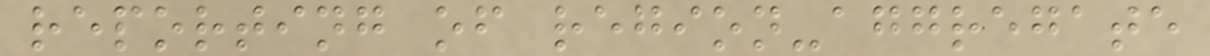reporting of region-aggregate
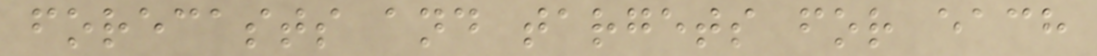forecasts and targets for each
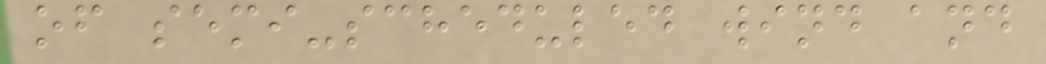of semi-scheduled wind and
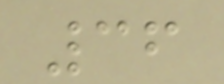36
